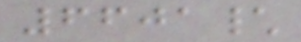6601\
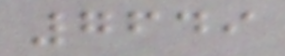7649
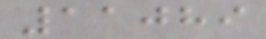11089
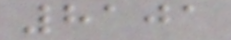8101
